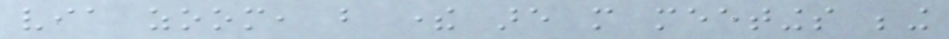via zoom, but there are more meetings being
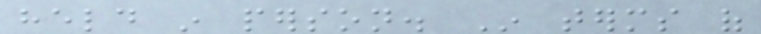held in person. In terms of
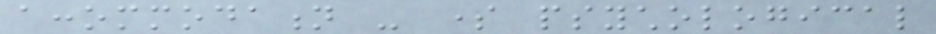accommodation - some psychological
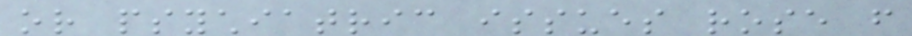or psychiatric issues rose from
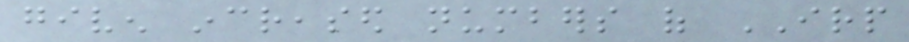given increased numbers of IRP
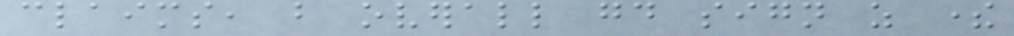claims, but overall good sign as there
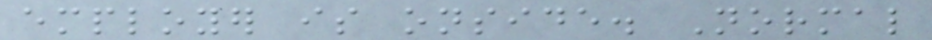employer is onside. Normal
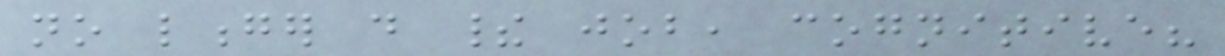no longer do their job, cognitive?
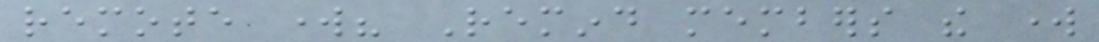remote work? Remind members the work
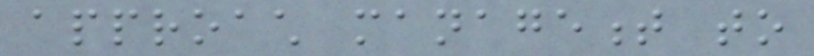approach management to
